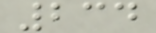234
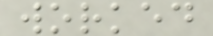worked
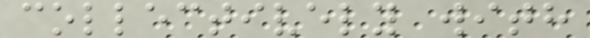collectively with
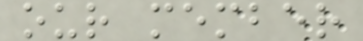our member
